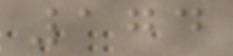174
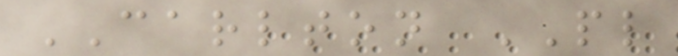CARLTON PL
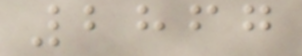2867
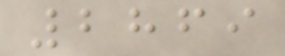2869
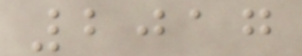2017
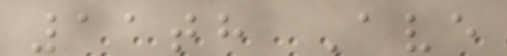11th Ave
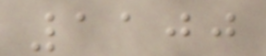1100
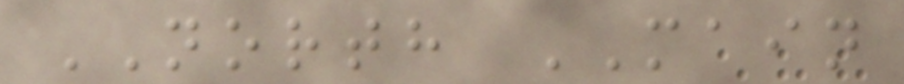NORTH MAIN
